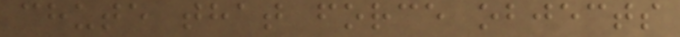chute that force objects
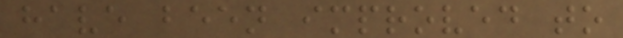have been improved to
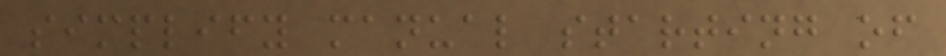simplify manual starting of
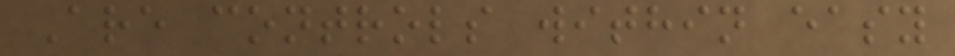Are controls within easy
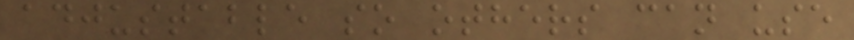adjustable so others can use
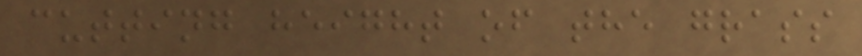cutting height of the grass
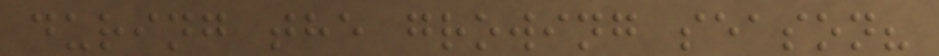during the growing season?
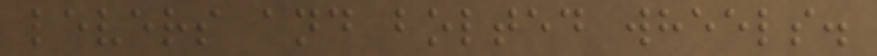levers and bolted wheels.
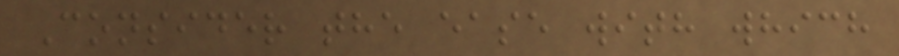Consider the ease with which
